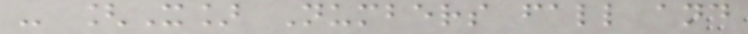- [X] Numbers fall and
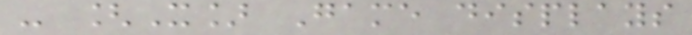- [X] Game displays
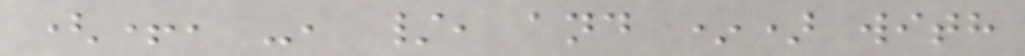(+, -, /, and *) with
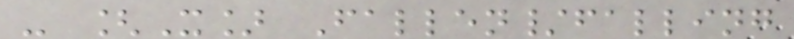- [X] Fallen/falling
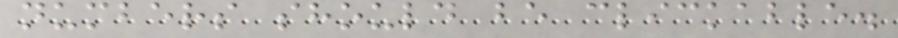numbers should be clickable.
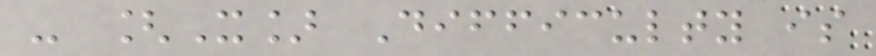- [X] Difficulty is
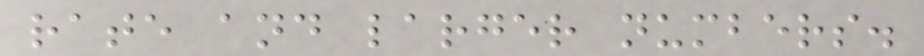rate and larger numbers.
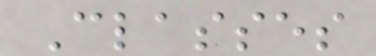Classes
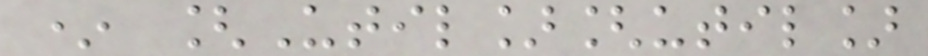* [Util][util]
